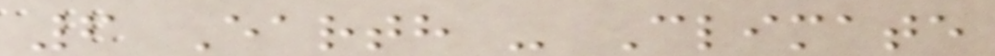6 Earth - Climate
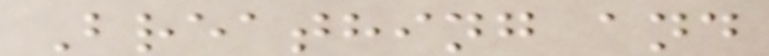Breathing and
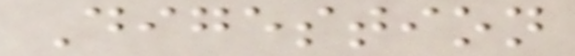Digestion
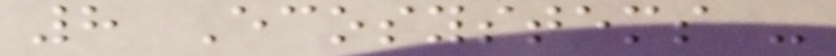8 Ecosystems -
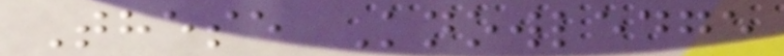These Knowledge
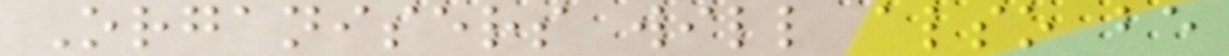Organisers will also be
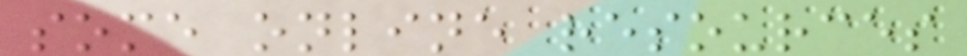some online resources
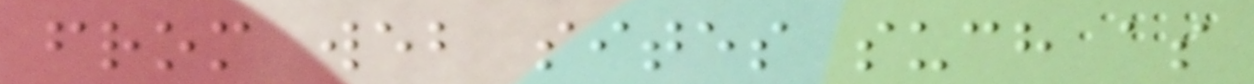from web sites such as
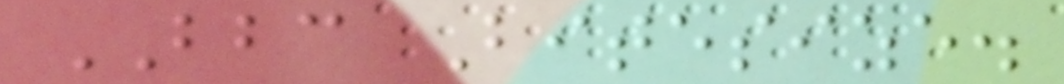BBC Bitesize.
